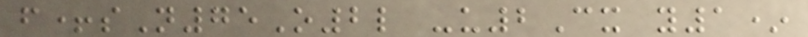f+sN75O2l -u2Cx y1*
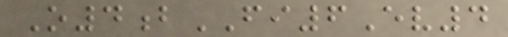O4bFI6Ev4
